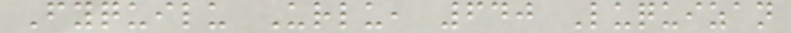Fyquilu Urlu, 640 Luquizan
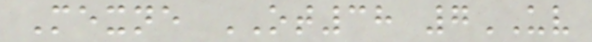Mexne OT38 7UV
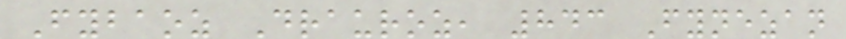Fybaoz Drauroz, 843 Fynezan
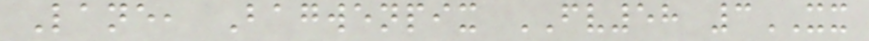Lane, Bagwenpix FV58 3XX
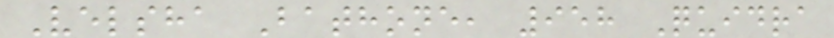Velsha Bathone, 958 Quidra
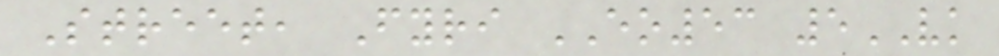Street, Fyri EO53 5VK
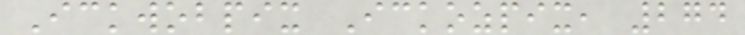Ickwobpix Ickozpix, 274
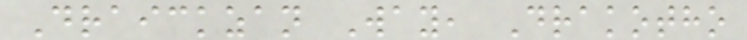Draickzan Way, Drakotho
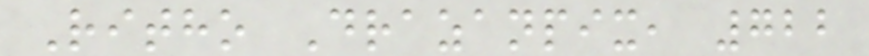Ritho Drazanpix, 722
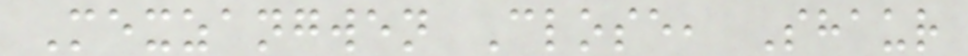Mexzangwen Close, Shaur
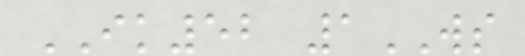IK52 1WS
